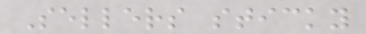Sellers sticky
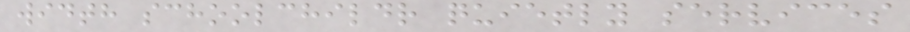width schoolchildr quietly services
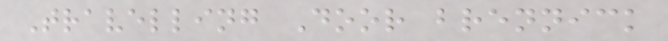Travelling Door brennick
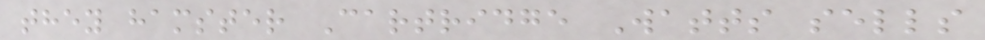they hamster Cartridge Watts sells
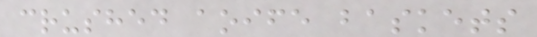crushed aoife baskets
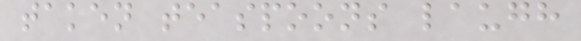taken teaspoons laugh
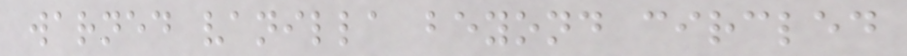warned vanilla beyond circled
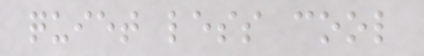quiet less cool
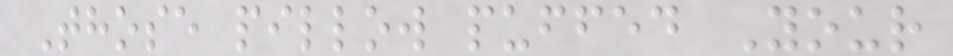Those pillow puffed Your
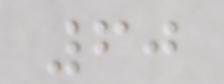60
